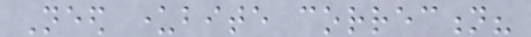Need underbite correction?
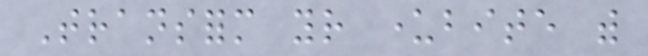Transform your underbite with
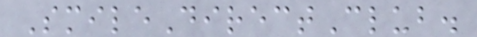SmileDirectClub.
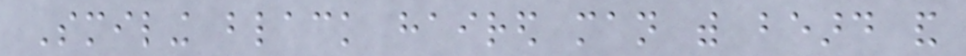Smiling black haired man with beard and
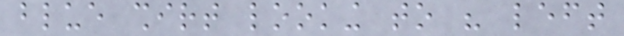blue shirt looking to his left
